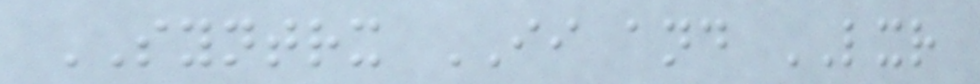SYNTRX II and LXR
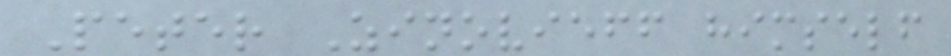Peter Zinovieff himself
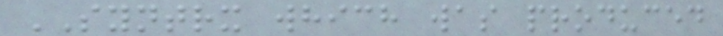SYNTRX which was produced
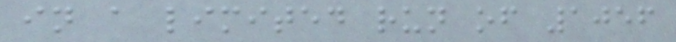in a limited run of 1056
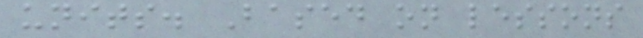units. Based on lessons
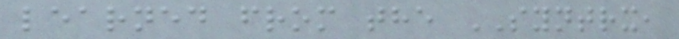learned from the SYNTRX,
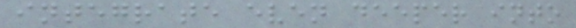integrate even deeper into
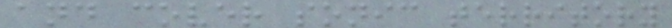and cover sonic territory
